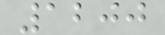1200
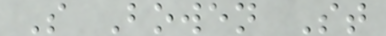S Bowen St
